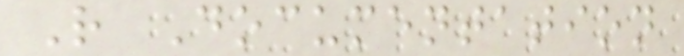R Documentation
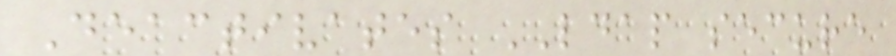Deactivates LDAP secure
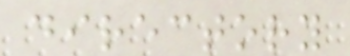directory
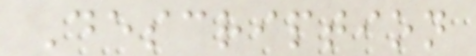Description
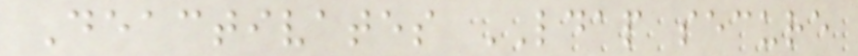Deactivates LDAP secure
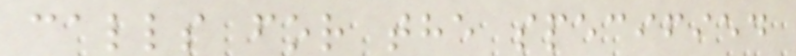calls for the specified
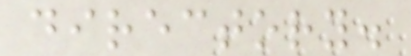directory.
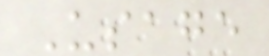Usage
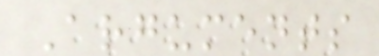Arguments
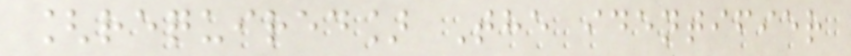[required] The identifier
